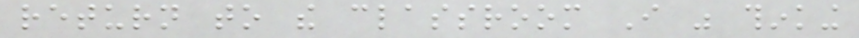return to the classroom I was thinking
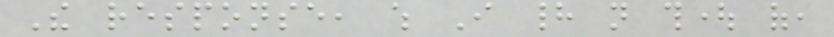The response, which I had not thought of,
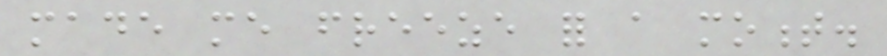made me freeze for a moment.
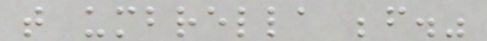that umbrella before."
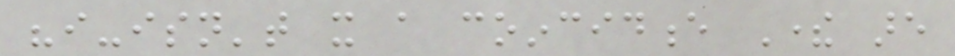"i-isn't it a coincidence There are
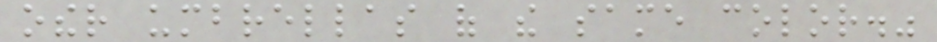other umbrellas of the same color."
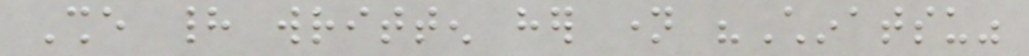She had written her name "Chinatsu"
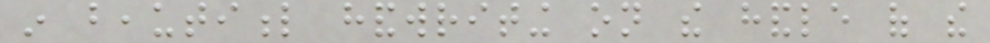in beautiful handwriting on the handle of the
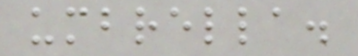umbrella.
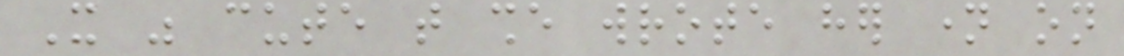It was cute that she wrote her name on
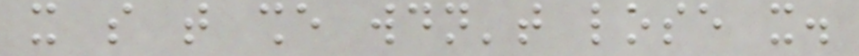it so that she wouldn't lose it.
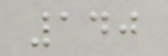140
